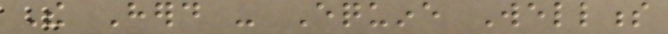The Herd - Equine Wellness
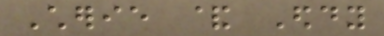Cherie & Eddy
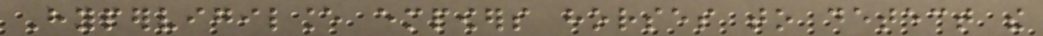Hypervigilance empowers horses to detect the
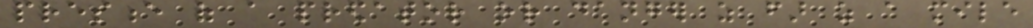presence of a predator or danger as far as a mile
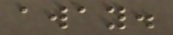away.
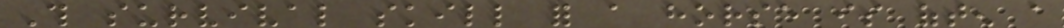This survival skill for a horse is often a
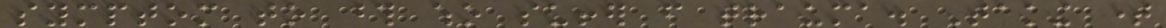symptom to those who suffer from trauma. Taking time
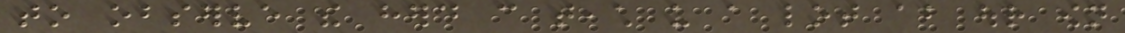to observe the herd can teach us a lot about our own
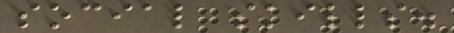social skills.
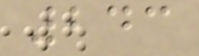243
